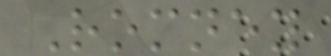Romney
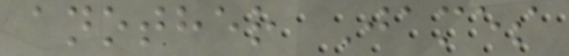another James
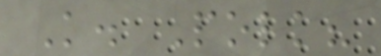K. Polk?
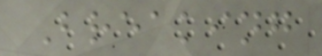Breaking
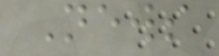News
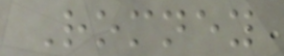Romney
